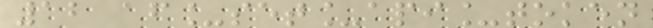12 af_set_api_token
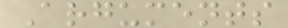Arguments
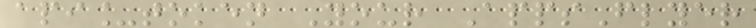api_token Your AppsFlyer
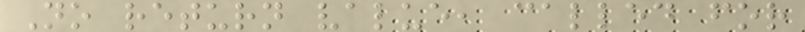No return value, called for
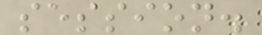session.
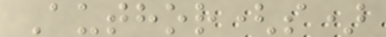Author(s)
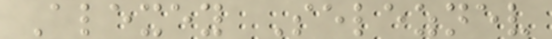Alexey Seleznev
